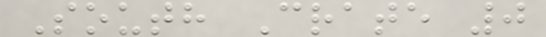South Crate 0
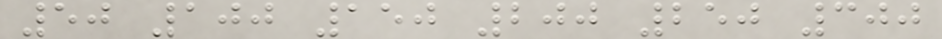50 100 150 200 250 300
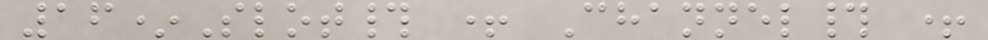16*Slot# + Channel# +
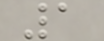1
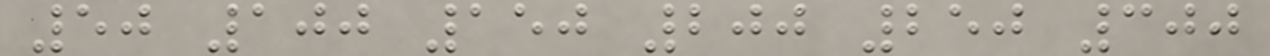50 100 150 200 250 300
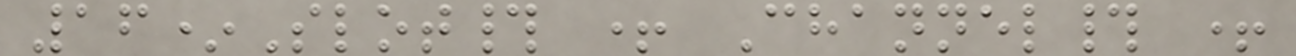16*Slot# + Channel# +
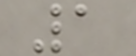1
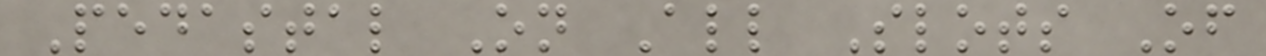Pedastal On All Slots Of
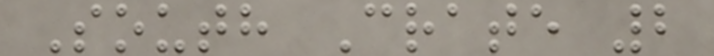South Crate 2
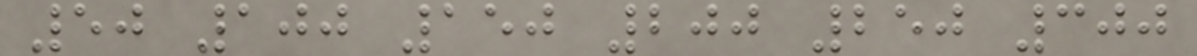50 100 150 200 250 300
